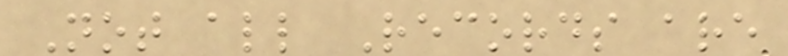Not all Records are
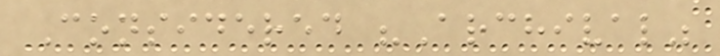Considered "Archival"
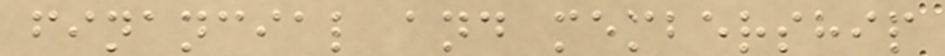financial and membership
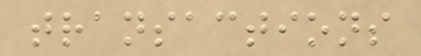transactions
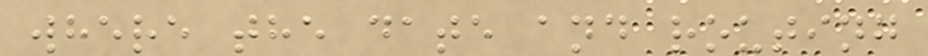where the date and routing
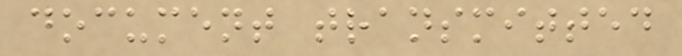document transmitted
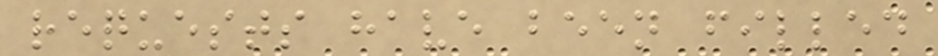requests have been filled
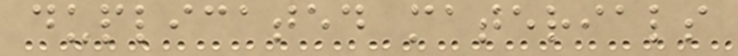duplicated materials
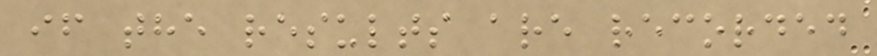if the results are recorded
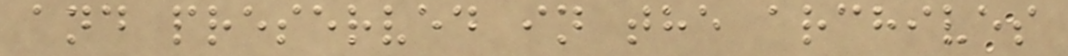and preserved in the archives
